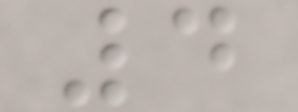4
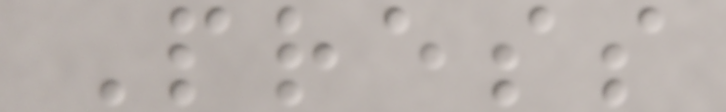Press
